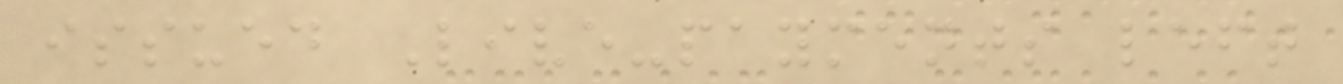issued Live-payments left
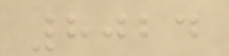8024
